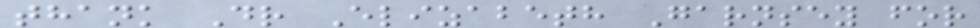thank Dr Elizabeth Garnsey for
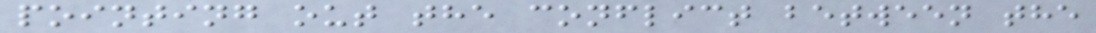pointing out the conflict between the
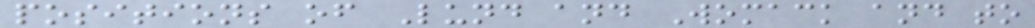positions of Lund and Womack and to
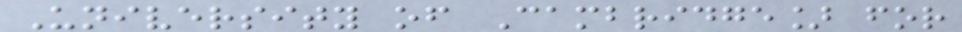University of Cambridge] for
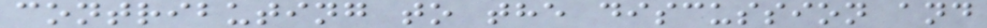contributing to the discussion and
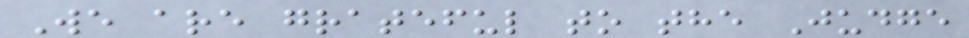We are grateful to the Judge
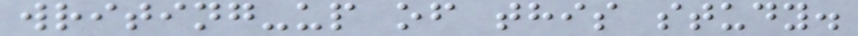writing-up of this study.
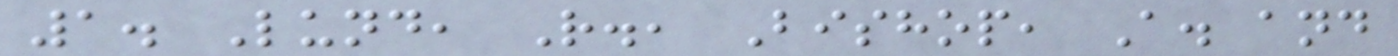1. Lund, R., Bishop, A. and
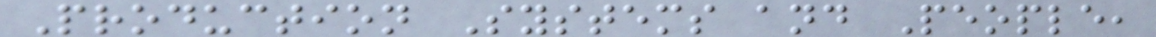Production Systems and People,
